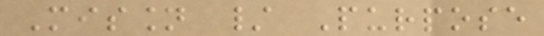Mission / Purpose
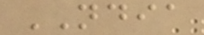NDIA
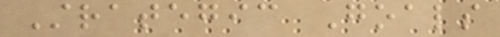Strategic Goals
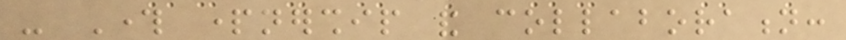- Through partnership and collaboration:
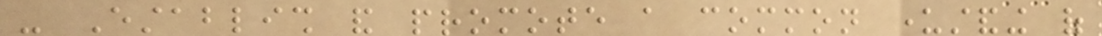- Establish and promote a common understanding of
